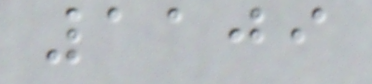1109
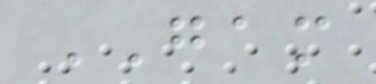GAM
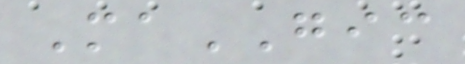MaGIC
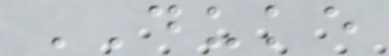DUKE
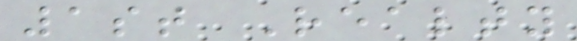1st Realty
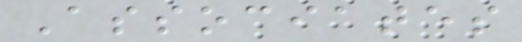Associates
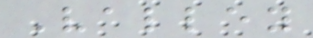Valley
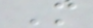M
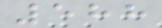588
